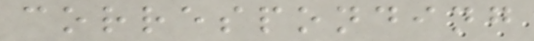corresponding
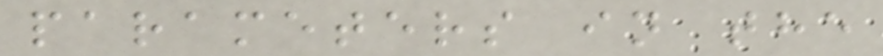parameters in the
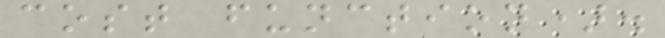cost function).
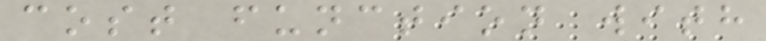cost function with
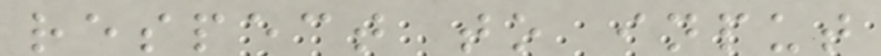respect to input
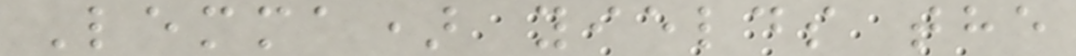Lemma) yields the
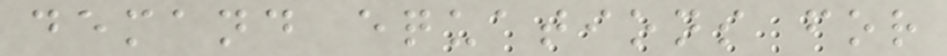demand equations for
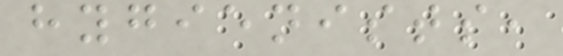hygienists,
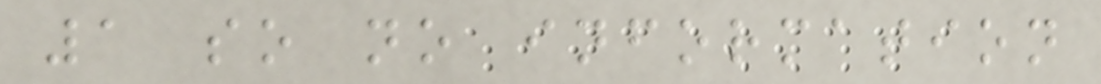1 so no information
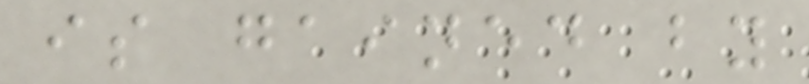is gained by
